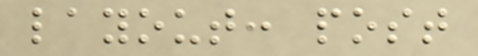layout: post
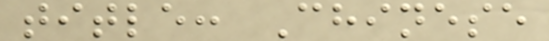title: Chinese
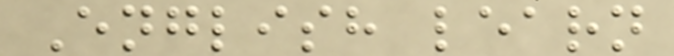English learn
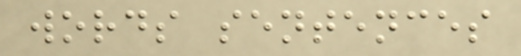words sentences
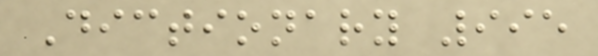Dictionary 995
